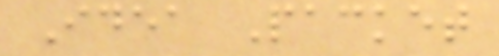Idea Packet
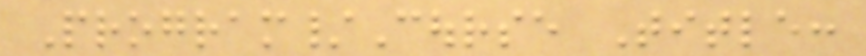Program/Course Title:
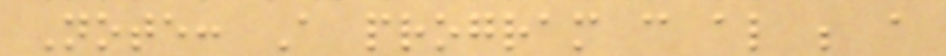Note: A program can also be a
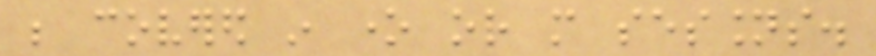be covered in one or more sessions.
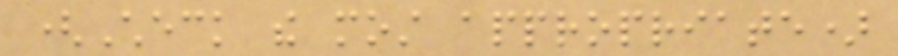(Check the most appropriate)
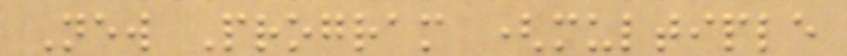New Program (multiple
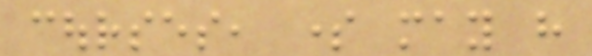courses, some may have
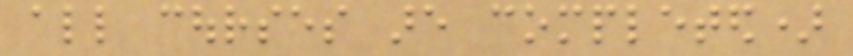all courses are completed)
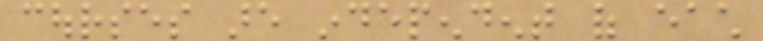courses are independent of each
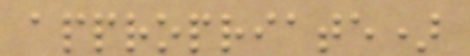appropriate)
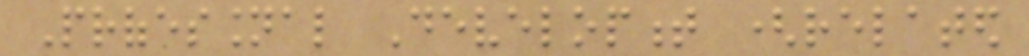Professional Development (related
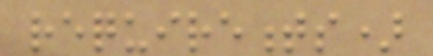requirements)
